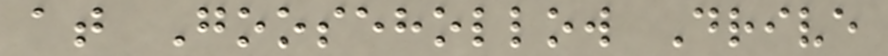at Goosehollow Drive
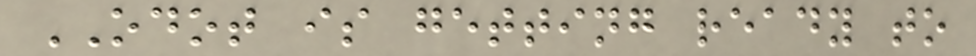ODOT is getting ready to
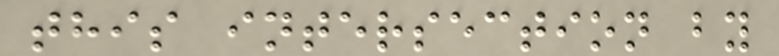this intersection by
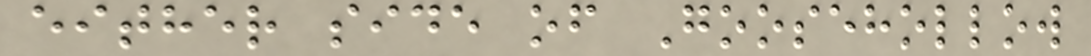either side of Goosehollow
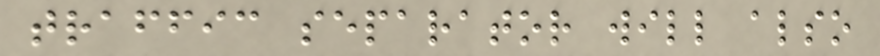traffic separator will also
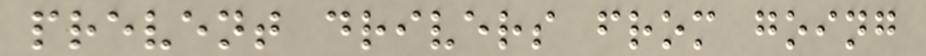prevent drivers from going
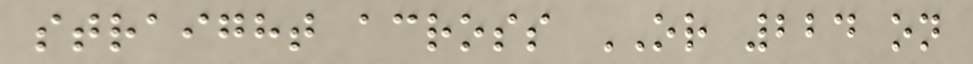straight across OR 224 on
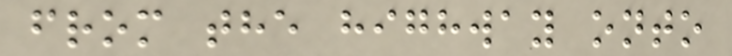from the highway onto
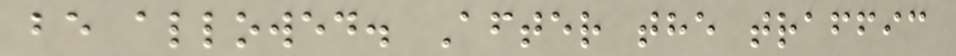be allowed. After the traffic
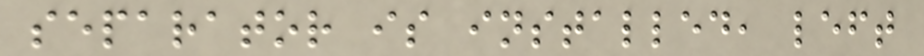separator is installed, left
